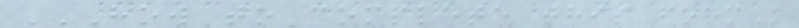HOW TO COMPLETE THIS FORM
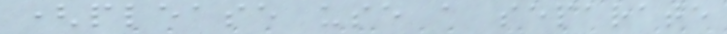(please use a separate
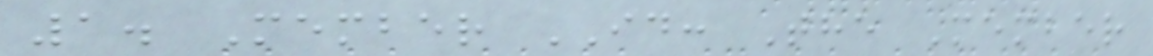1. Member ID: The Member
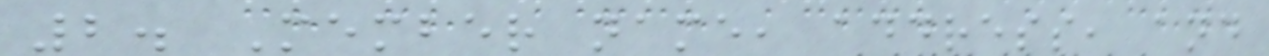2. Member name, address, and
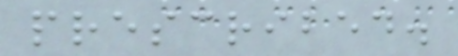prescribed.
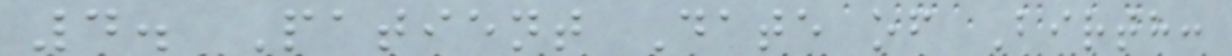4. Patient Date of Birth:
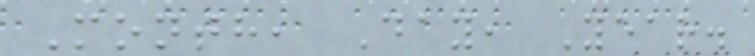Month, Day, Year.
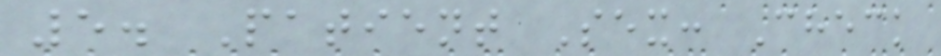5. Patient Sex: Check
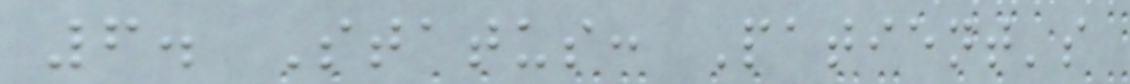6. Status: Patient's
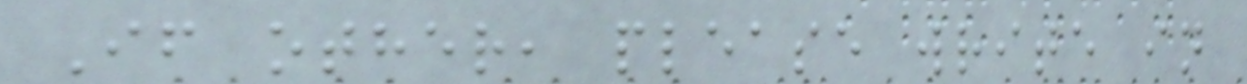If other, please write in
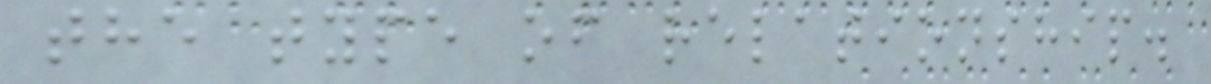the type of relationship.
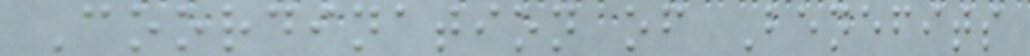Coordination of Benefits
